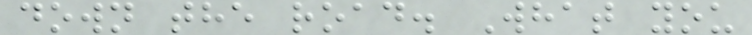down the road. What you
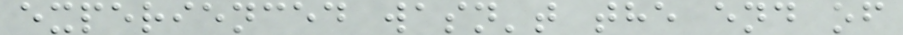experienced wasn't the end of
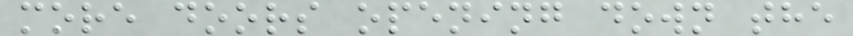more doors opening down the
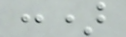:)
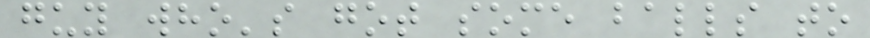guy who's got some balls to
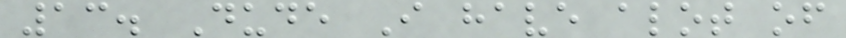13. Dude I have alot of
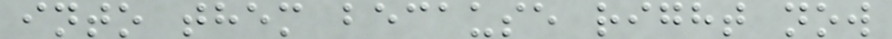into them because right now
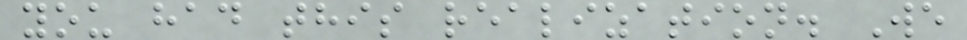you had this realization. We
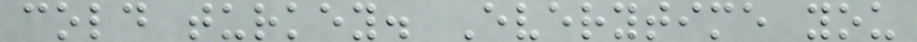cold turkey. Everytime you
